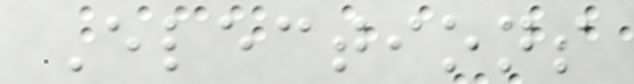Elections
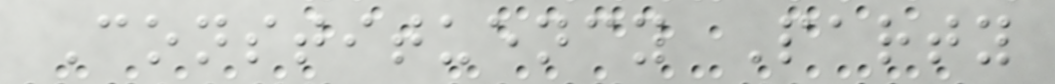Constituency Party
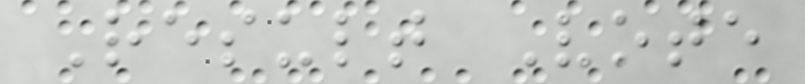Result Vote
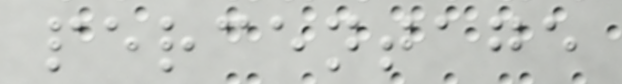percentage
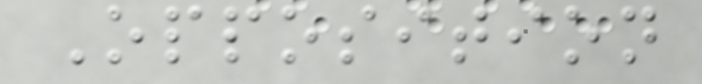Opposition
